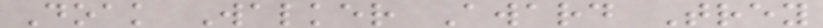Doak Walker Award Trey
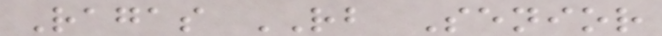Ragas RB Senior
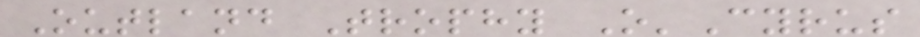Outland Trophy O'Cyrus
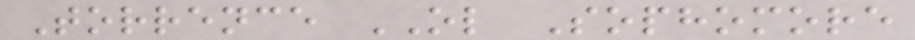Torrence OL Sophomore
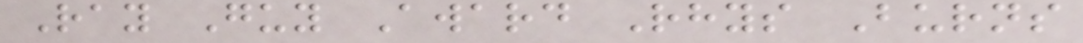Ray Guy Award Rhys Burns
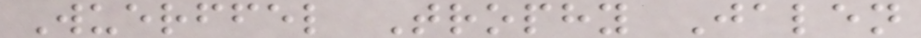Wuerffel Trophy Jalen
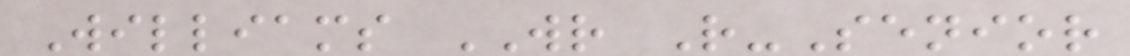Williams WR R-Senior
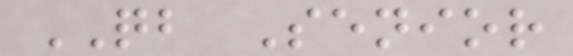QB Senior
